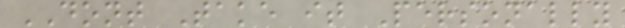DONT Take it Personally
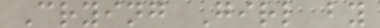Crying Girl by
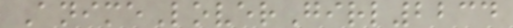AnimeLoverGirl2234
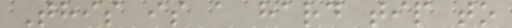This is a hard tip to
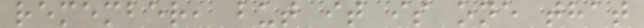remember, but it is one that
